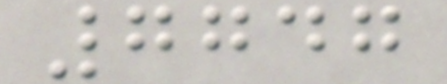7747
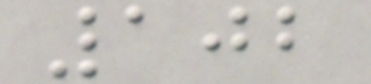102
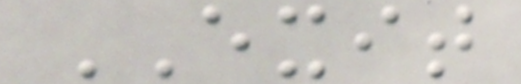EXIT
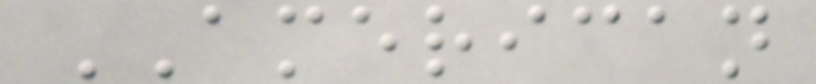AMERICAN
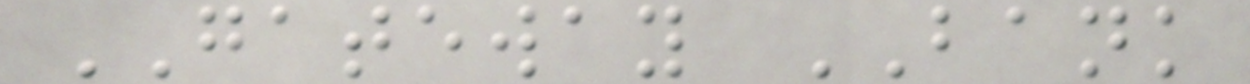GATEWAY BANK
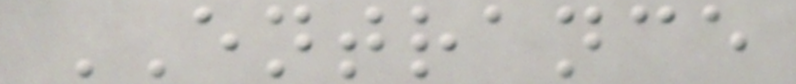ENTRANCE
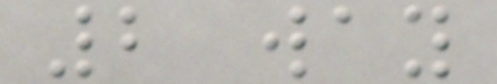2 way
